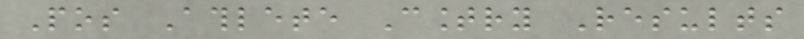Pos Athlete Country Results
